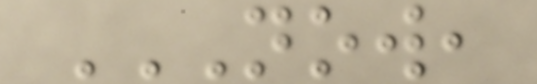NOW,
